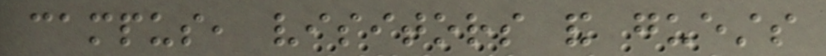campus, visitors and guests
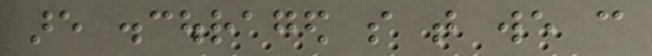are discouraged so that we can
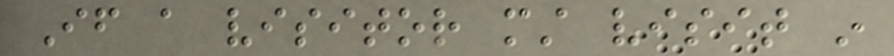If a visitor must visit in
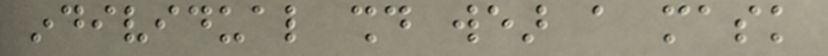individual should wear a mask
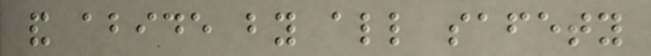and abide by all safety
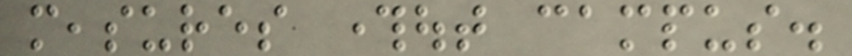measures throughout campus.
